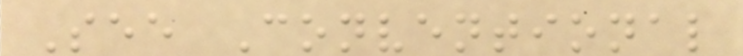See Conventional
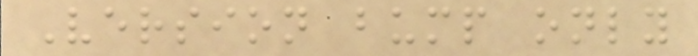Version bump only
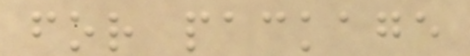for package
